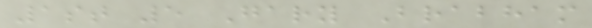1st 5 Gary Brabham
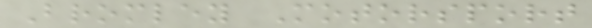Bromley Motorsport
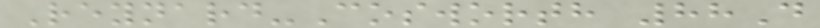Reynard-Cosworth 88D
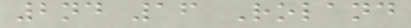2nd 16 Roland
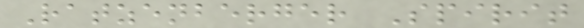Ratzenberger Spirit
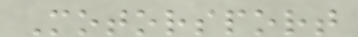Motorsport
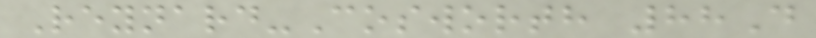Reynard-Cosworth 88D
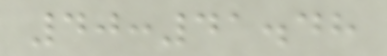40:41.48
